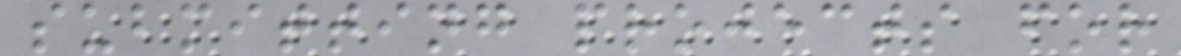submitting projects for
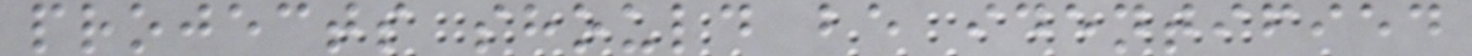projects should be identified
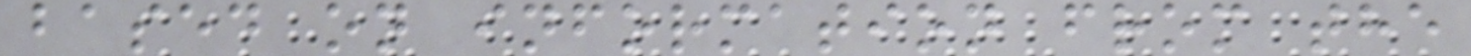based on information from the
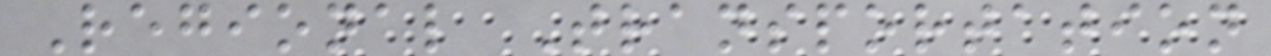Regional Transportation
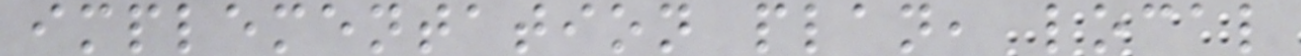implementation plan, local
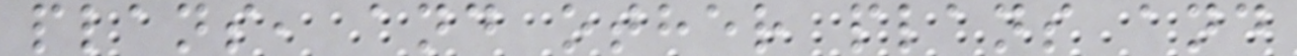plans, and other plans and
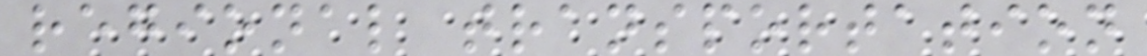regional transportation
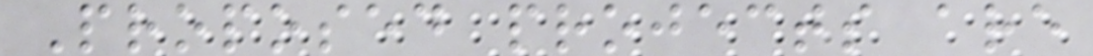Proposed projects are
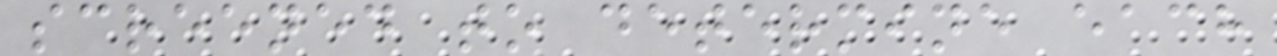screened to determine each
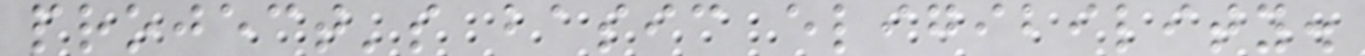project's basic eligibility.
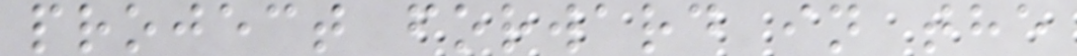project forward in the
